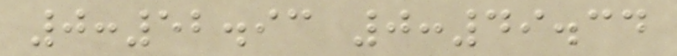0:52.93 0:49.34
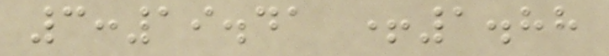3:19.41 +1.88
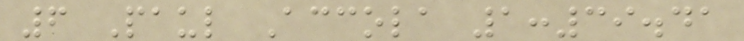6 Paul Accola 1:39.41
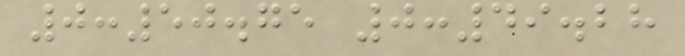0:50.75 0:49.28
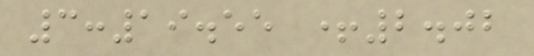3:19.55 +2.02
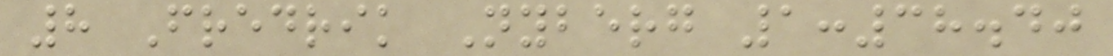8 Fredrik Nyberg 1:38.40
